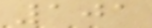101
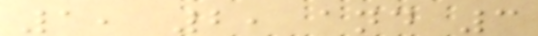1, 2, and 3
